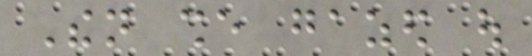Then she gazed out
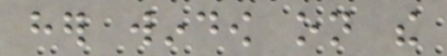her window on the
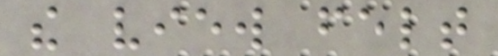the view felt
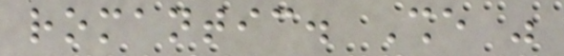romantic. She was
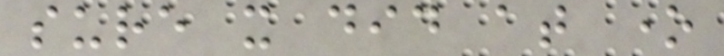sure it did at one
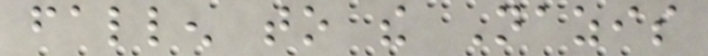fallen to the Nazis
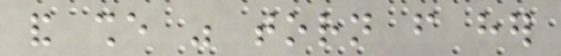and she was torn from her
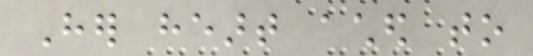Her heart ached to
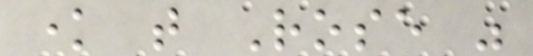know that Rose was
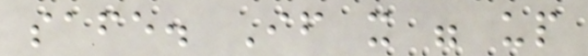safe. If it were up
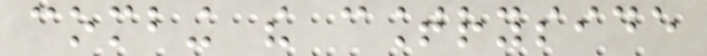combing the countryside
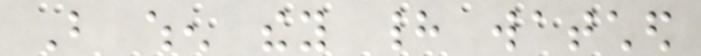But when they had watched
